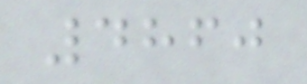4860
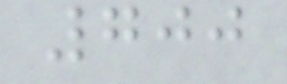700
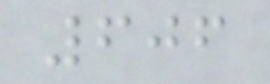606
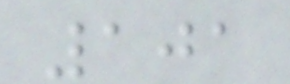101
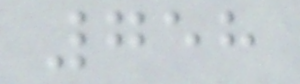758
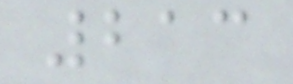213
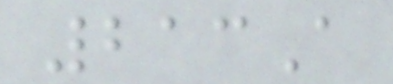213A
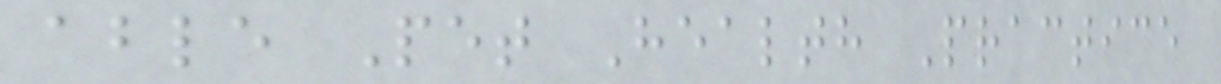able Pet Health Practice
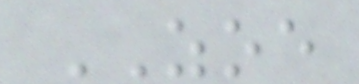ZOE
